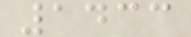1433
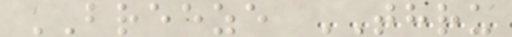BREEZE THRU
